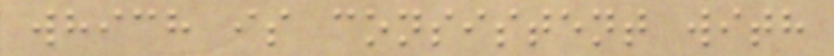which is consistent with
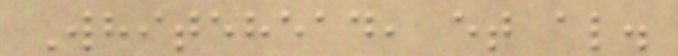Whitehead, et al.
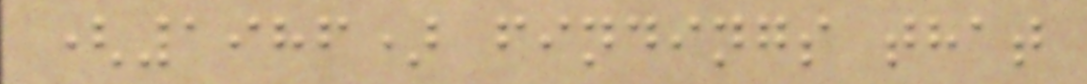(1986) findings that
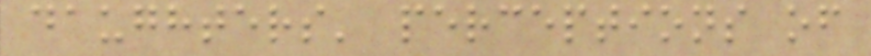daughters' perceptions of
